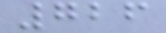726
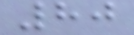80
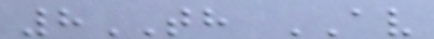8TH AV
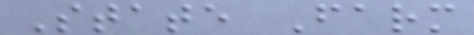State Farm
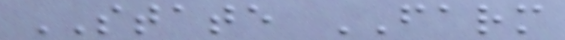STATE FARM
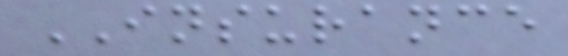INSURANCE
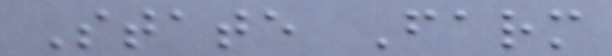State Farm
